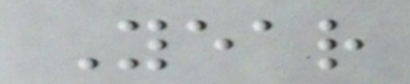Year
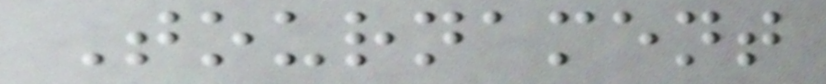Tournament
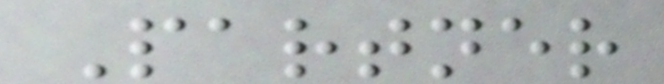Partner
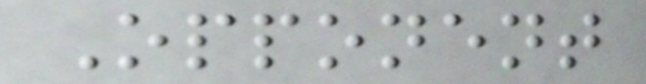Opponent
